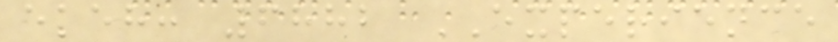ekeh: 6882 EXPERIENCE
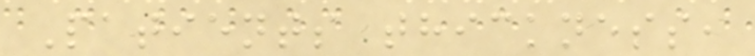Patients thickness,
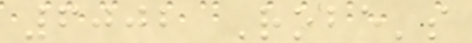6002 Robe's
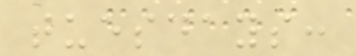tuesdays:
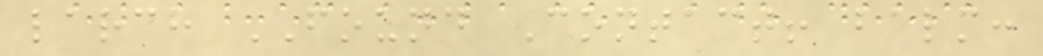larch FOUND Contact! balm:
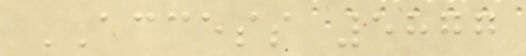ACCESS 5877
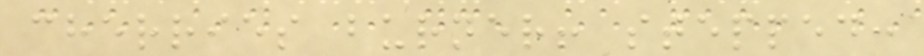cherries burner! stepped:
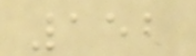152
